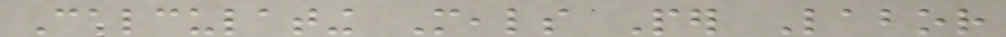Calculating Meals Per Labor
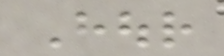Hour
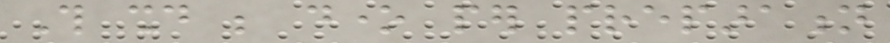This should be done per preparation
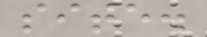site.
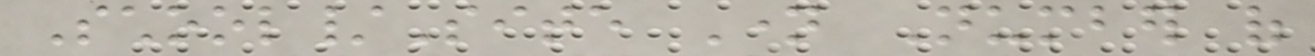School/Site Name Number of
